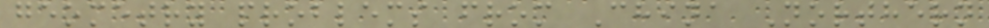geometry problems from China Northern
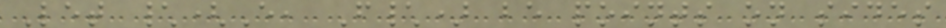Let \(E, F\) be points on sides
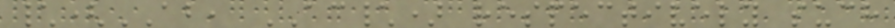\(AB, AC\) respectively such
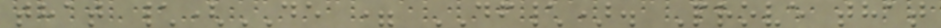that \(DE = DF\). Prove that
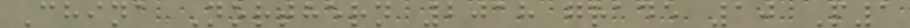China Northern 2018 grade 10 P1
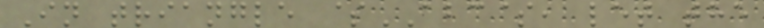In triangle $ABC$, let the
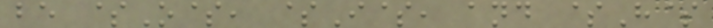be $O$, $I$, and $H$
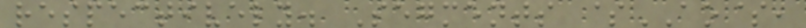respectively. Segments $AO$,
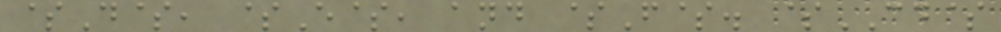$D$, $E$, and $F$. $CD$
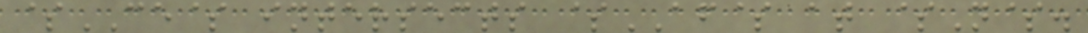$CE$ intersects $AF$ at $N$.
